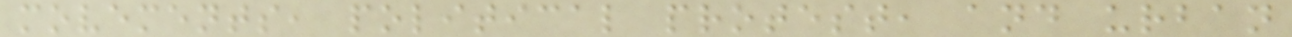movements, political protest, and urban
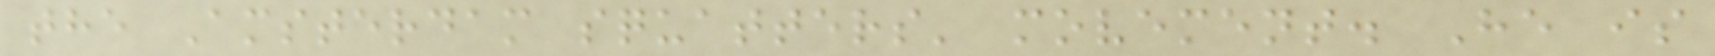the Amsterdam squatters' movement. He is
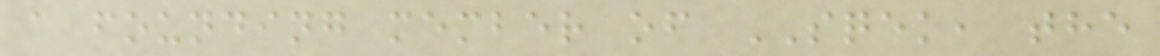a founding member of SQEK, the
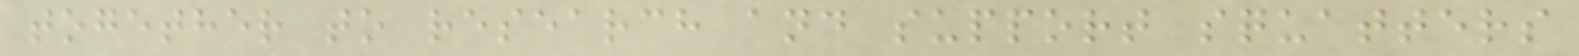together to research and support squatters
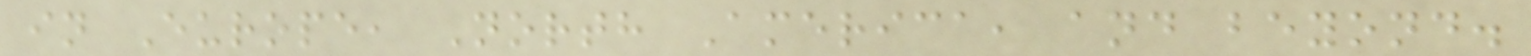in Europe, North America, and beyond.
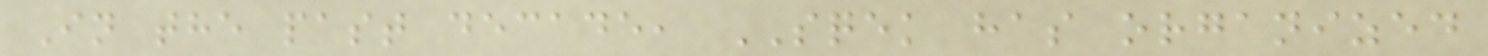In the past decade, SQEK has organized
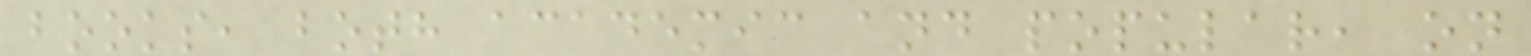books, both academic and popular, on
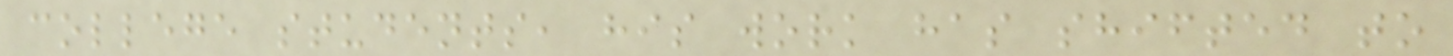college students, his work has shifted to
